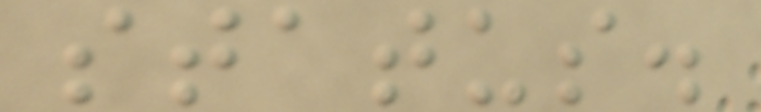status.
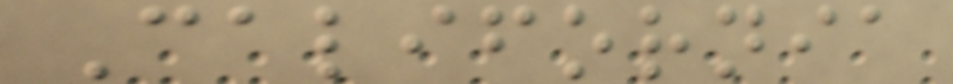California
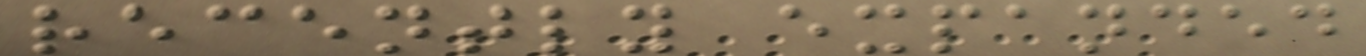recently expanded
